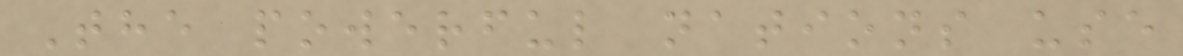The powerful nations use
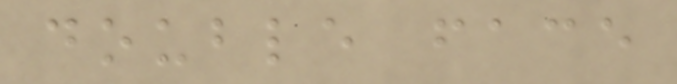double face
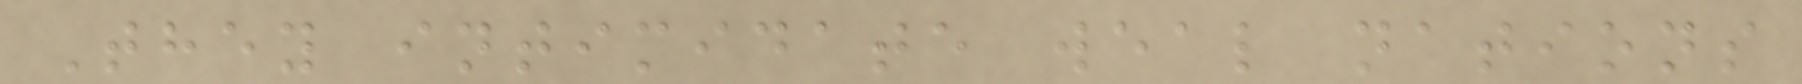They intimidate weal nations
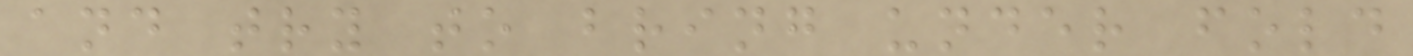and try to bring under fold
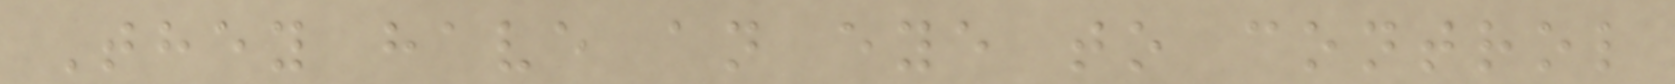They have an eye to control
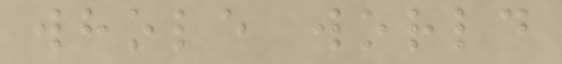whole world
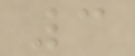3
